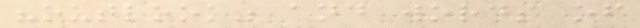"outlook" and words of
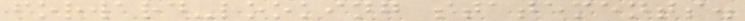forward-looking statements.
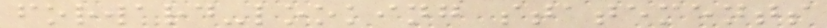forward-looking statements
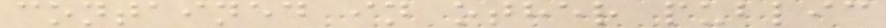contained in other public
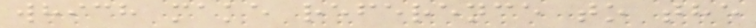which make reference to the
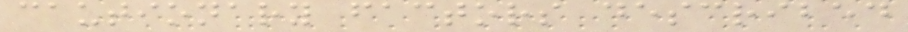cautionary factors described
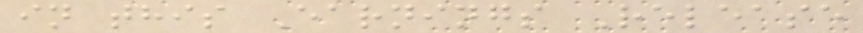in this Earnings Release
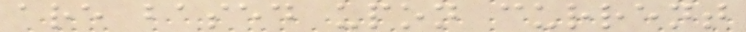are based upon current
